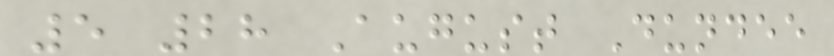5 28 August Dundee
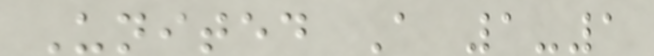United A 1-1
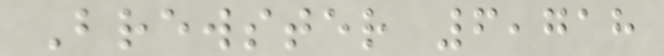Brewster 6,718
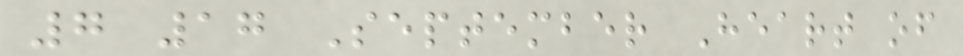7 17 September Heart of
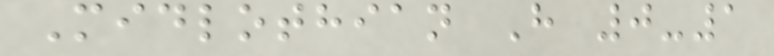Midlothian H 0-1
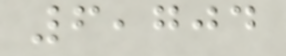6,704
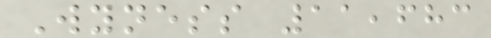Wyness 11,683
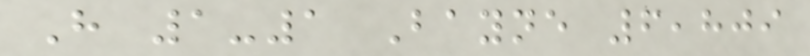H 1-1 Bayne 6,809
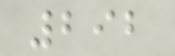292
